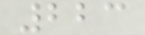223
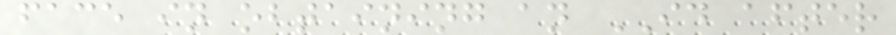face in obtaining an ID after
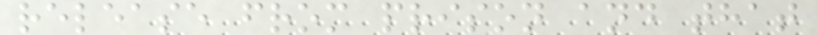release from prison and that
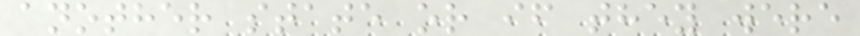another state or if they were
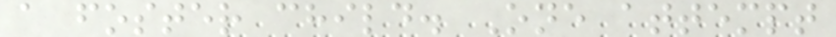a foster child. One attempt
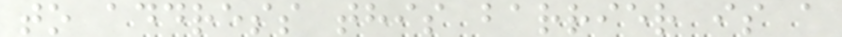to address this barrier is a
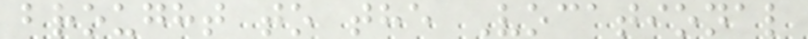brought to the Vocational
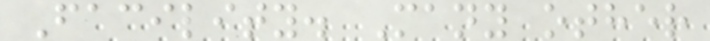Facility. Many other
